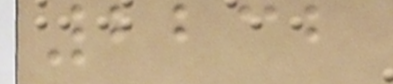2232
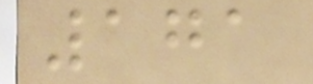171
